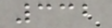332
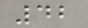42
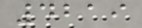4219
